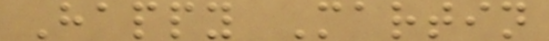Happy Martin
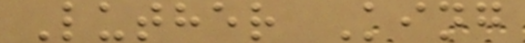Luther King
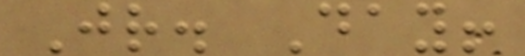Jr. Day!
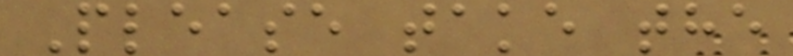Please take the
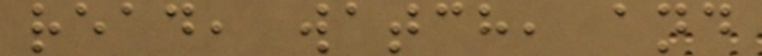read, watch, and
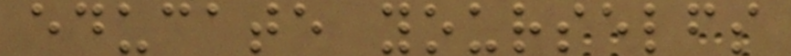educate yourselfs
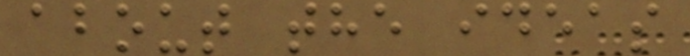about the ideas
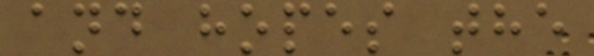and hopes the
